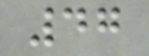47
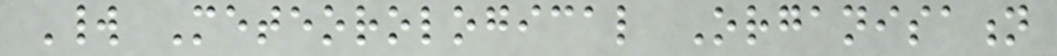World Meteorological Organisation
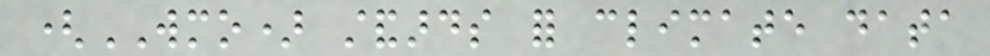(WMO) standards for climate data
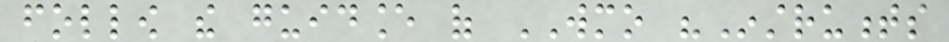follow the guidance of WMO "Instruments
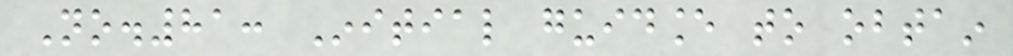No.81: Initial guidance to obtain
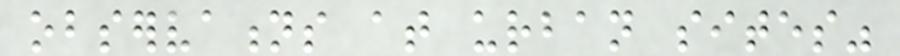observations at urban sites"
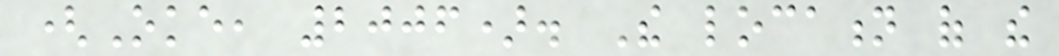(Oke, 2006). The location of the
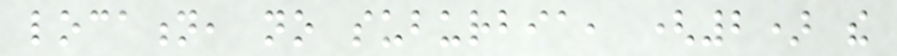location, no suburbia, (2) the
